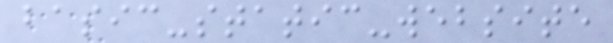basic-static-website
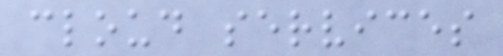cloud services
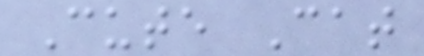Cute Cat
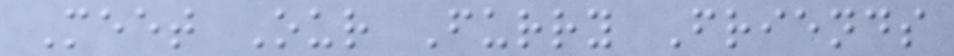Meet Our Furry Friends
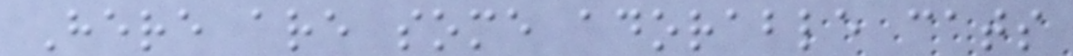Here are some adorable cats
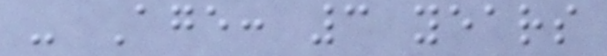- Age: 3 years
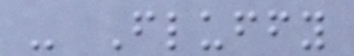- Fluffy
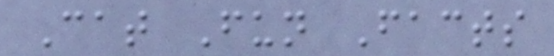Cat Fun Facts
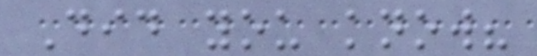Did you know?
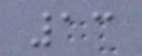13
